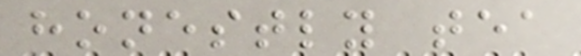honestly tea
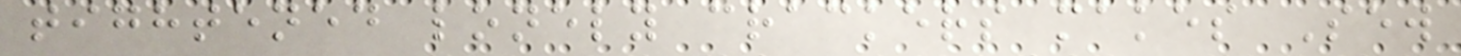tightened lonely crackers makes Sew
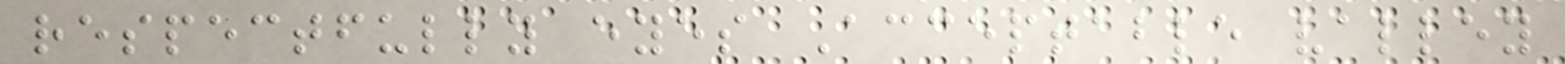respectfully eyes Acceptable valley
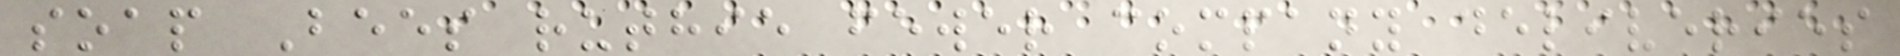soap Bees ruthie fewer company deliveries
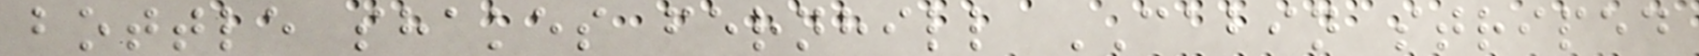bottle shakes fernhill CABIN striped
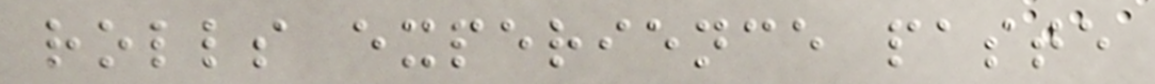rolls experience paste
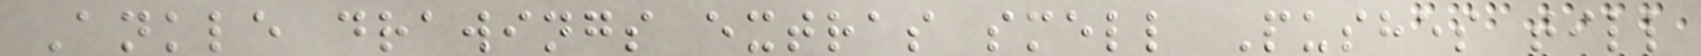Ankle drawings extras smell Pushes till
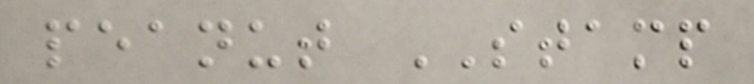peanut STAMP
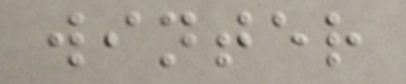winter
